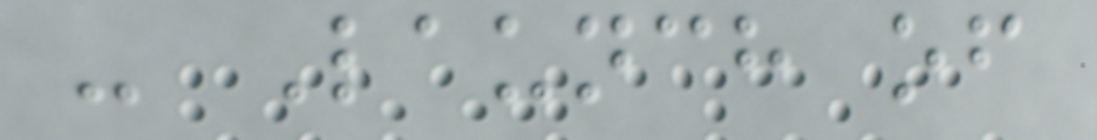- Launch of
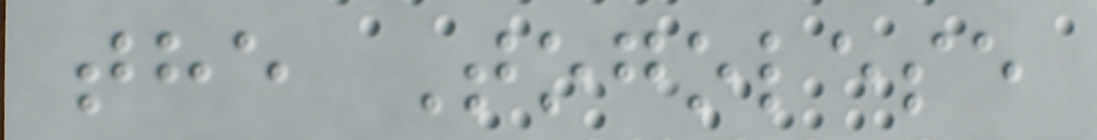the Togolese
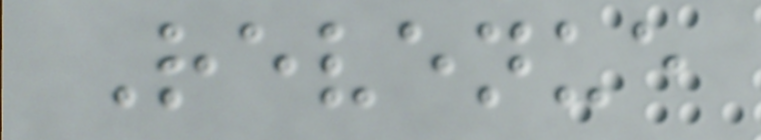Revenue
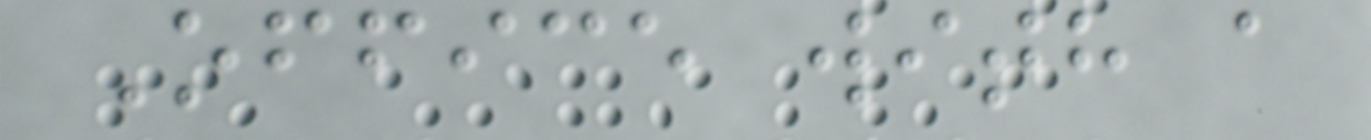Office with a
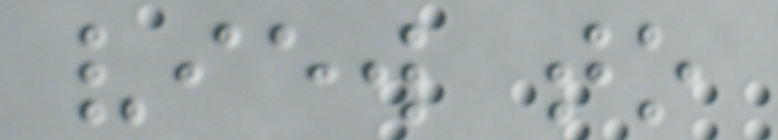view to
